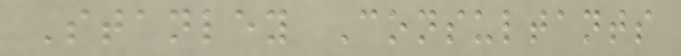Stanley Consultants
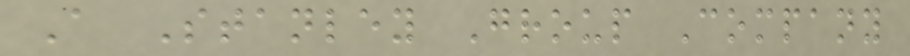A Stanley Group Company
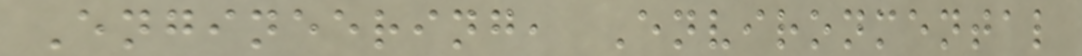Engineering, Environmental
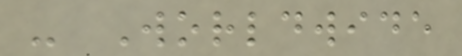- Worldwide
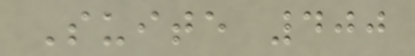Suite 400
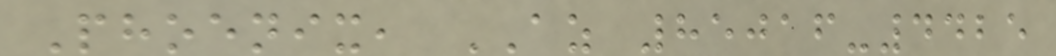Phoenix, AZ 85016-4425
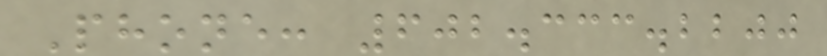Phone: 602.333.2200
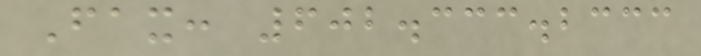Fax: 602.333.2333
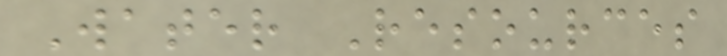Water Resources
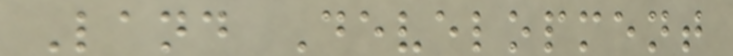Land Development
